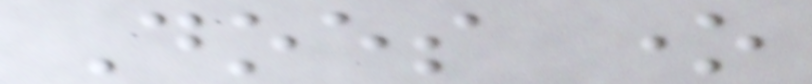Does one
